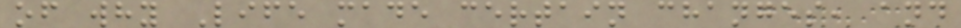of why Life made certain changes, and
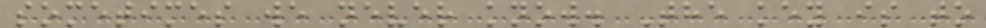sometimes we never know. The key is to
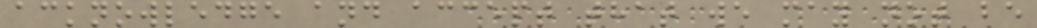acknowledge and accept that we may not be
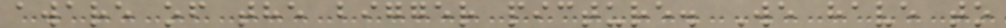aware of the bigger picture. We have to
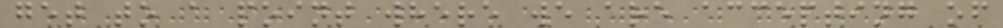get to a point where we are accepting of
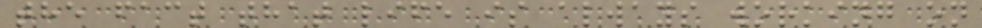the fact that life is always working on
